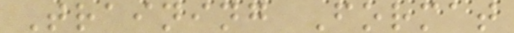Training Format
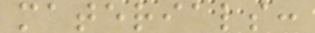materials:
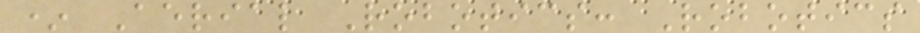* Aerial Robotics: Robotics
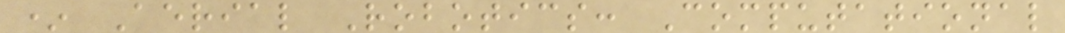* Aerial Robotics: Computational
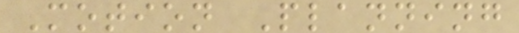Motion Planning
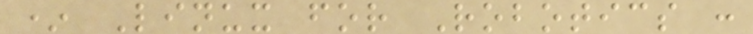* Linux for Robotics :
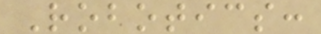Robotics:
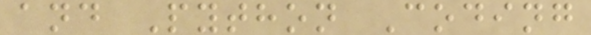and Python Coding
